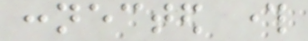connected through
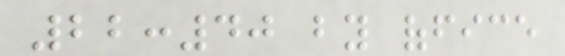22:40 by office
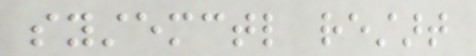systemctl restart
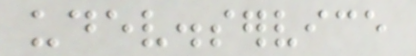udev.service
